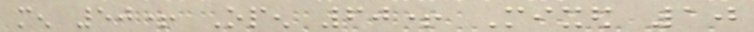men 50+ Open 60+ Mixed 10
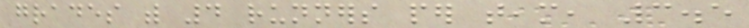grades with 4 runners per team, 3.5
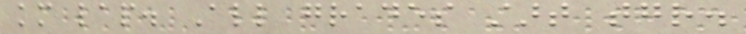km lap. All grades start together.
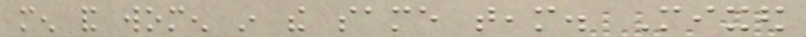men and women in the same team. Mixed
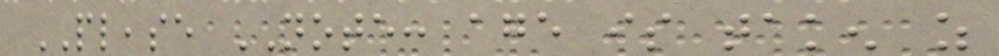PLEASE NOTE: age is taken as
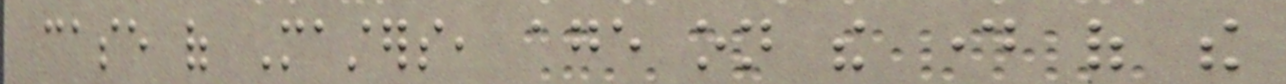case of Masters, age on the day of the
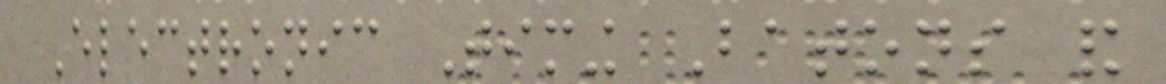Electronic Timing Batons and
